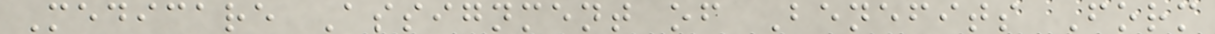Medicare Assignment of Benefits Form
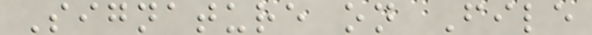Signature on File
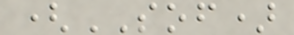(SOF)
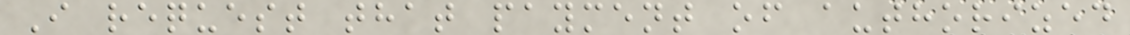I request that payment of authorized
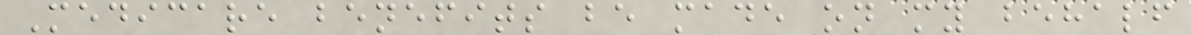Medicare benefits be made on my behalf
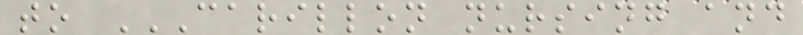to CARILLON NURSING AND
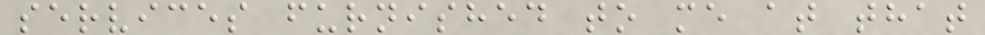services furnished to me at that
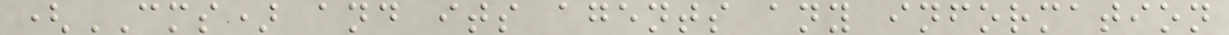(CMS) and its agents any information
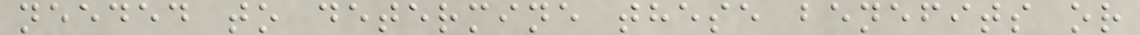needed to determine these benefits or
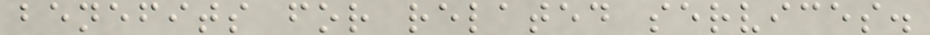benefits for related services.
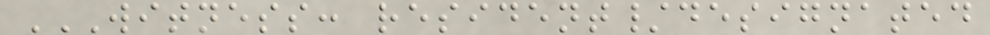WITNESS: RESIDENT/DESIGNATED
